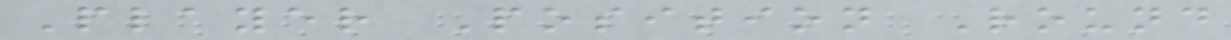Player Position Round
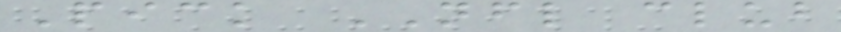Pick NFL club
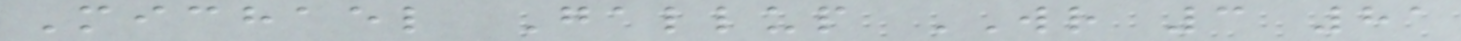Michael Gallup WR 3 81
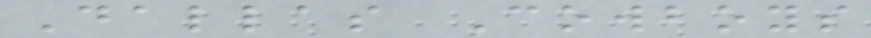Dallas Cowboys
